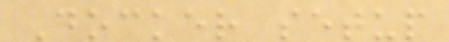Docker setup
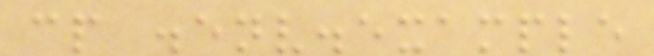cp .env.example
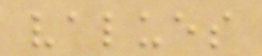values
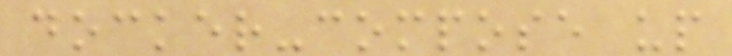docker-compose up
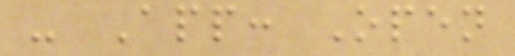- App: Open
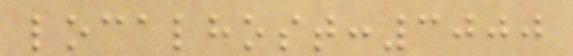localhost:3000
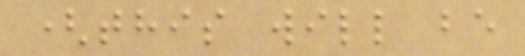(this will be
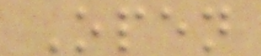Open
